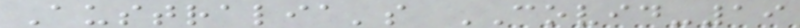Australia's COVID-19
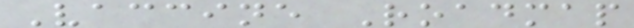Vaccine Roadmap
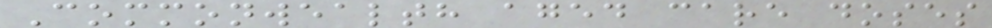Commonwealth aged care doses
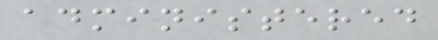administered
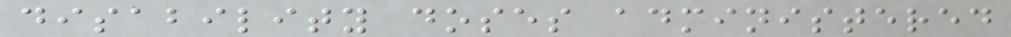disability doses administered
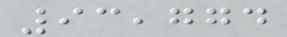93,774
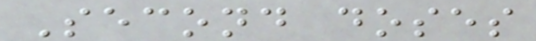Second doses
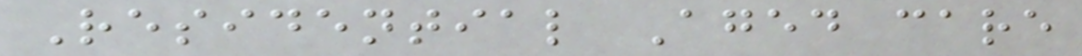Residential Aged care
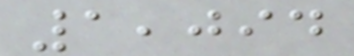1,094
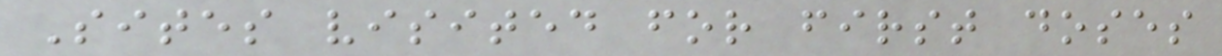Sites visited for first doses
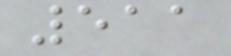511
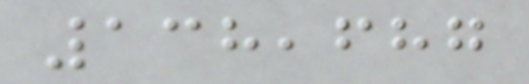138,687
